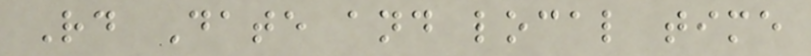Rd Date and local time
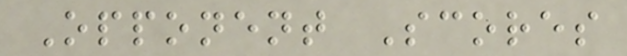Opponent Scores
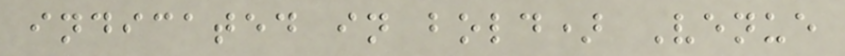indicated in bold) Venue
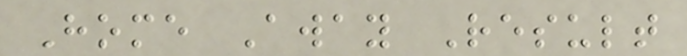Home Away Result
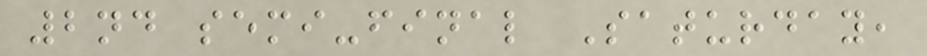2nd semi-final Saturday,
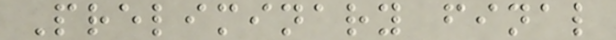Preliminary final
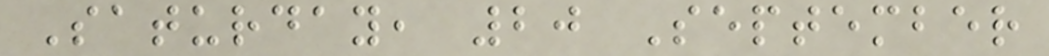Saturday, 20 September
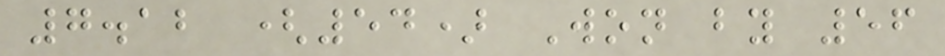7.12 (54) Won by 56
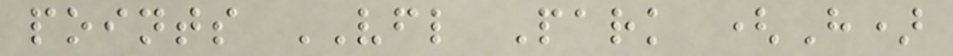points VFL Park (H)
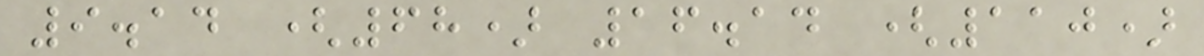9.14 (68) 16.14 (110)
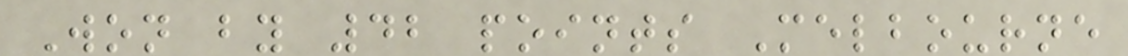Won by 42 points Melbourne
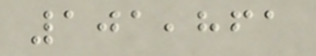101,861
